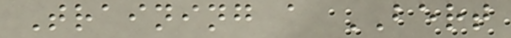Training a BERT
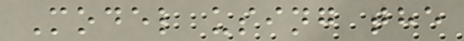Model using the
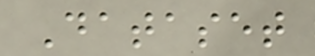Dataset
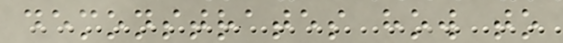demonstrates how to
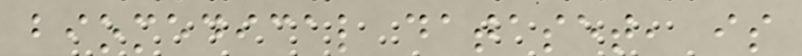biomedical dataset, is
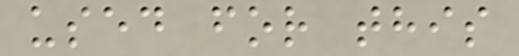used for this
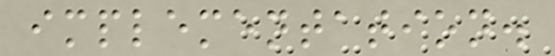implementation.
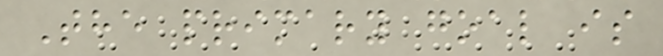The primary goal is
